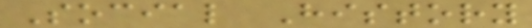Social History
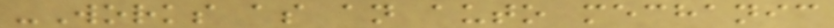-Works as an auto mechanic
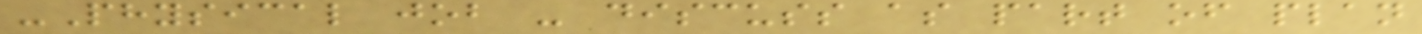-Physical job - discuss as part of plan
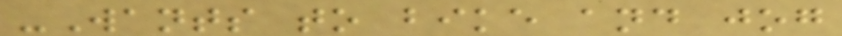-Wants to bike and jog
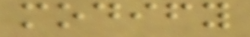modify
